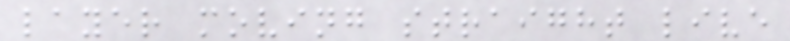layer moving straight live
